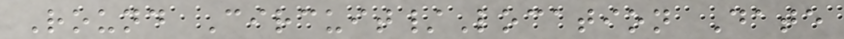Round Circuit/Location Date
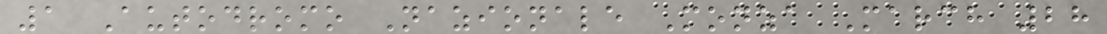1 Autodromo Nazionale Monza March 28
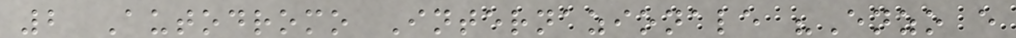2 Autodromo Internazionale "Enzo e
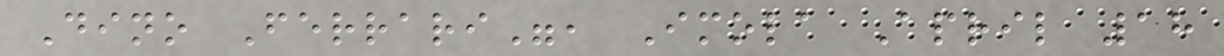Dino Ferrari", Imola April 18
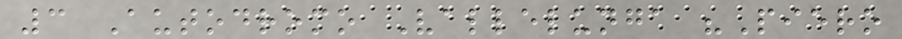3 Autodromo Vallelunga "Piero
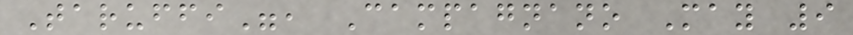Taruffi", Campagnano May 9
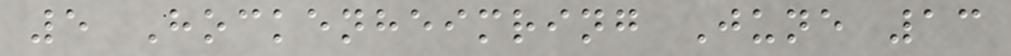5 Hockenheimring June 13
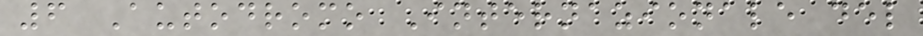6 Autodromo Internazionale del
